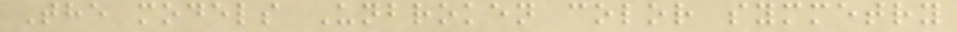The models Unbroken color symmetry
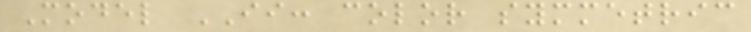Model II: color symmetric
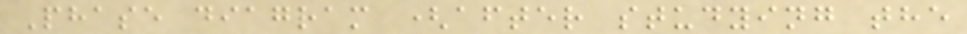Phase diagram (after studying the
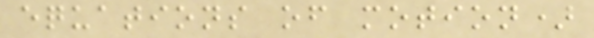equations of motion)
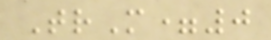TrM=0
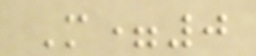M=0
